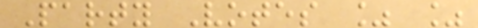Party Votes % %
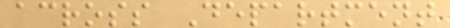across Department
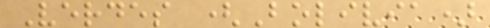Verdes (Bolivia)
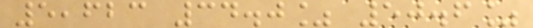5,623 34.0% 50.6%
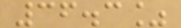36.3%
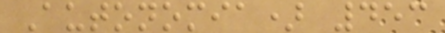Autonomia) 453
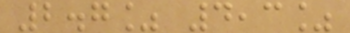2.7% 4,3%
